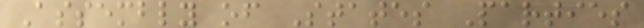Assembly of States Parties
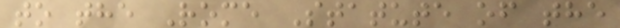to the Rome Statute of the
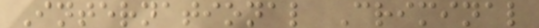International Criminal
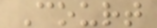Court
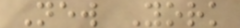New York
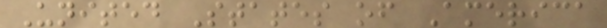United States of America
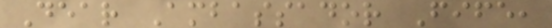Dear Ambassador Fife,
